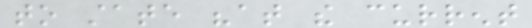to state "at the current
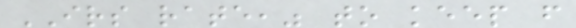IRS rate," to keep from
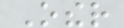Other
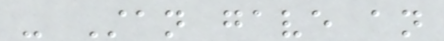- Stan gave an
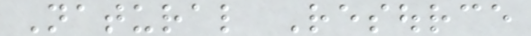Natural Resource
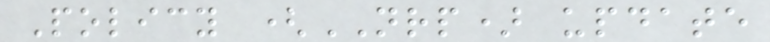Policy (NRP) update
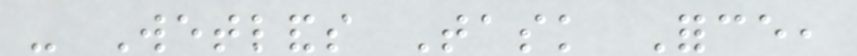- Wetlands Task Force,
